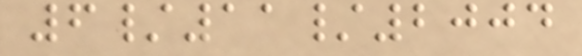6/11/2004
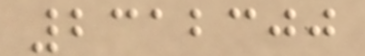2312300
